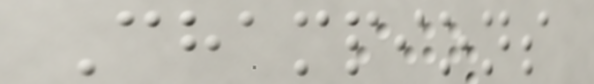Champions
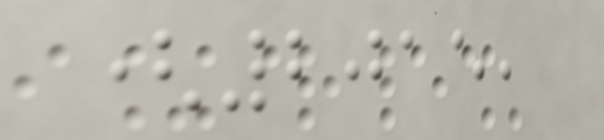(2015,
